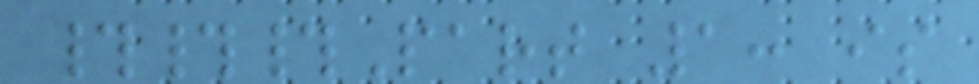###Part 1: is
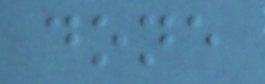done
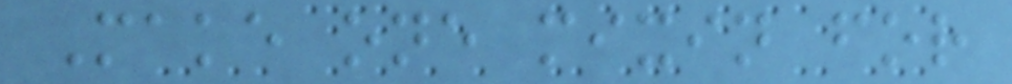Make one mixin for
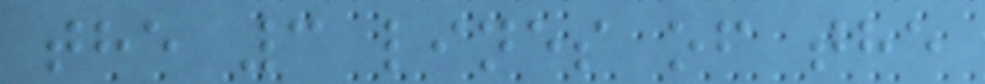the 3 lines of the
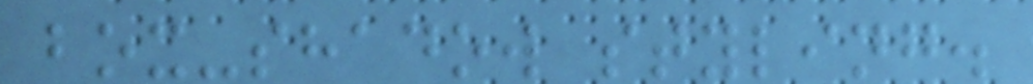box-shadow styling.
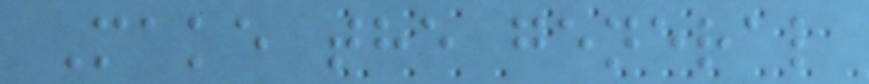Make the general
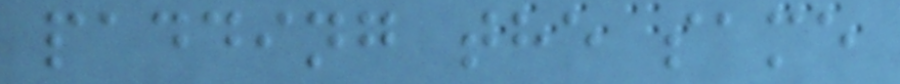padding the same
